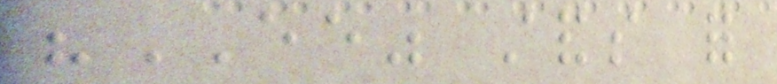"EE" stands for
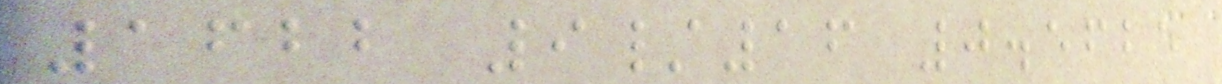1622 9/16 0.5625
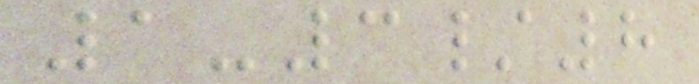1-3/8
